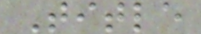Title
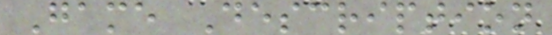Game Description
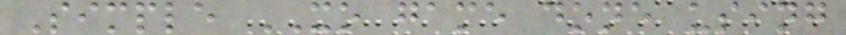Simple XO game done using
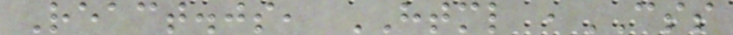React.js, HTML ,CSS
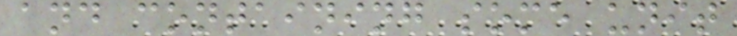and containing some unit
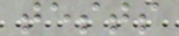tests
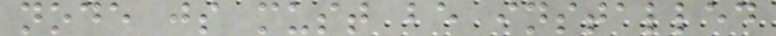node js must be installed
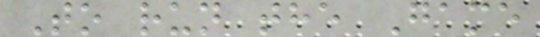To run the Game
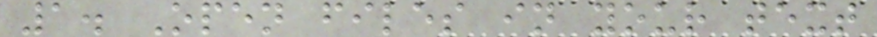1. Open files in your text
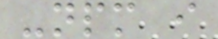-npm i
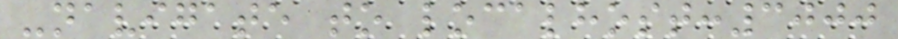-navigate to localhost:3000
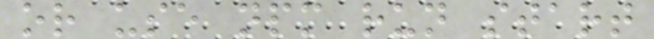or use npm run start
